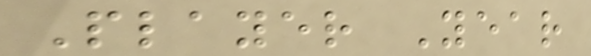Player Year
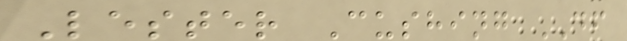Lester Cushing DF
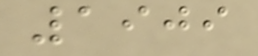1909
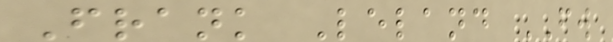Frank Leland FW
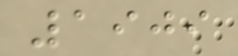1909
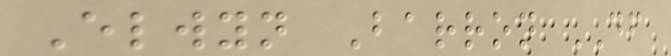Elwyn Barron DF
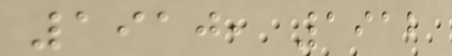1910, 1912
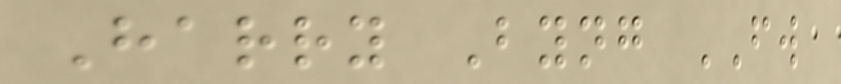Harry Byng FW
